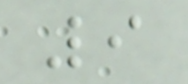9
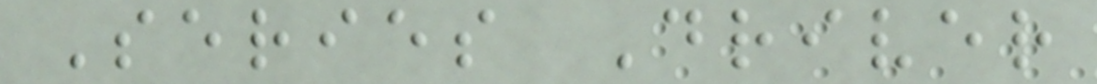Series Driver
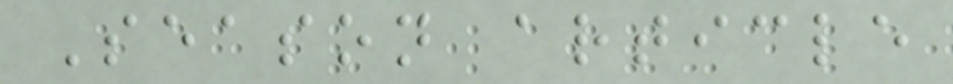Season article
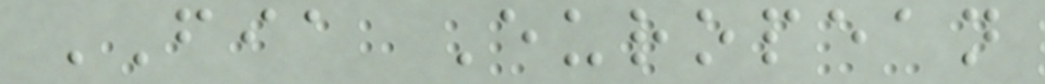FIA European
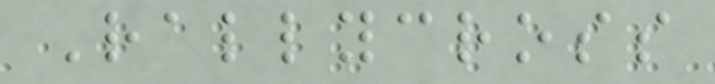Rallycross
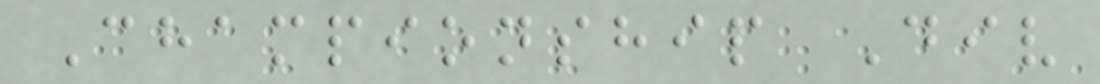Championship Div
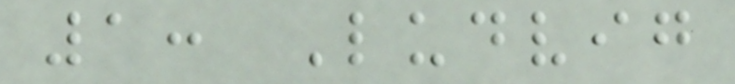1: Ludvig
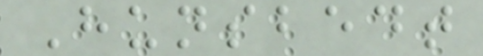Hunsbedt
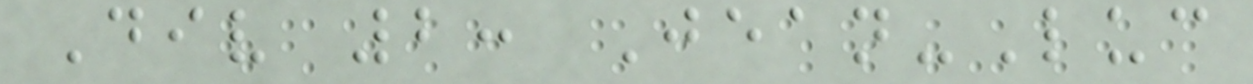Div 2: Jean-Luc
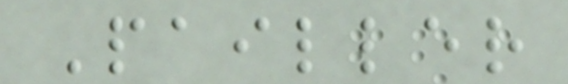Pailler
